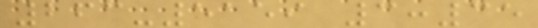263-5159 3:35
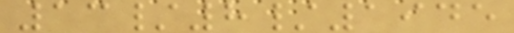13/8/1945
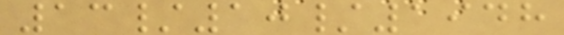13/10/1948
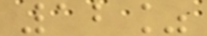12%
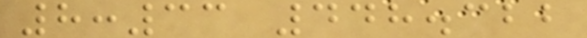8:33 448.322
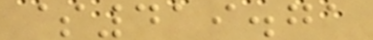$419.71
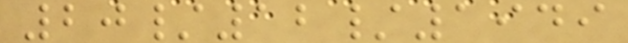20/12/1949
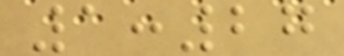1:27
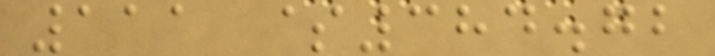111 $384.72
